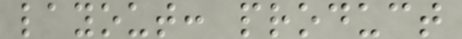layout: product
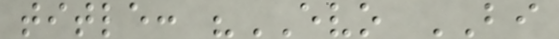title: "EVO BI
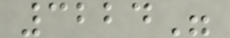3224"
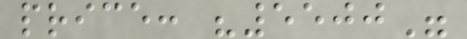price: "5500"
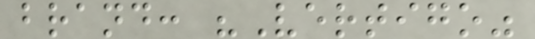brand: "Vertigo"
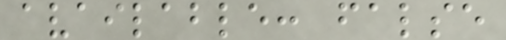available: false
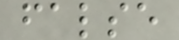false
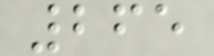265
